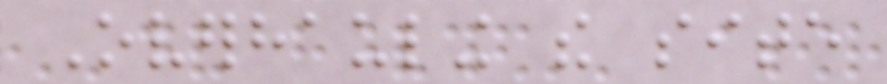Overhauling the site
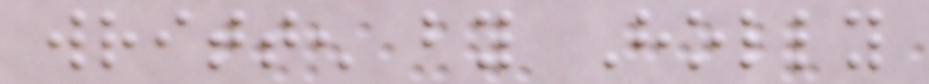written by Holly
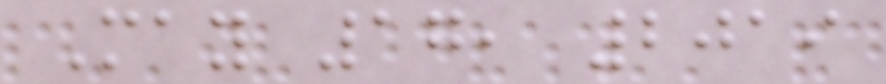May 17, 2019
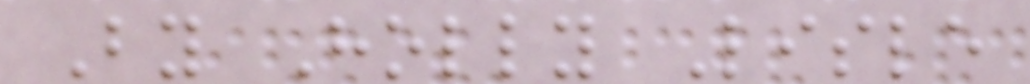By Holly Lisle
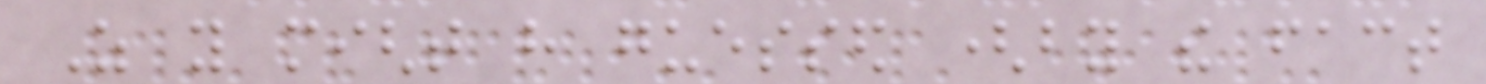As you might have guessed (by the fact
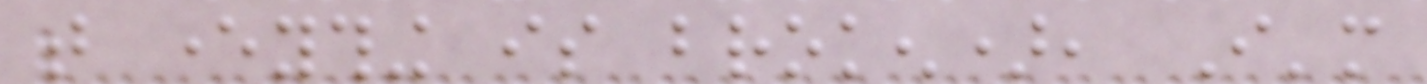that everything is broken), I'm
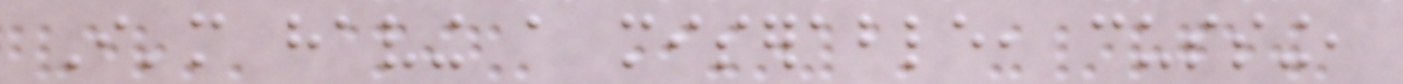I'm having a miserable, cussing,
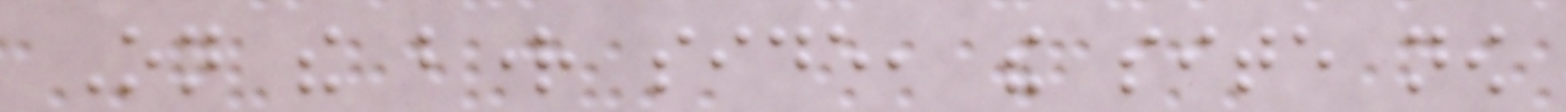On the bright side, the site now
